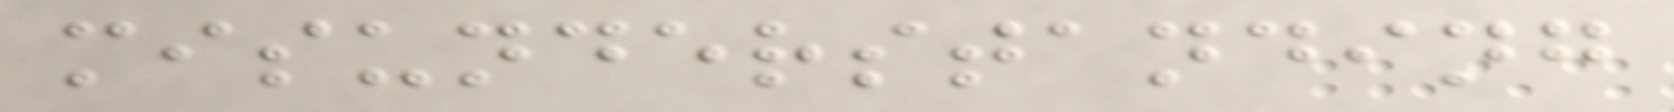misunderstanding
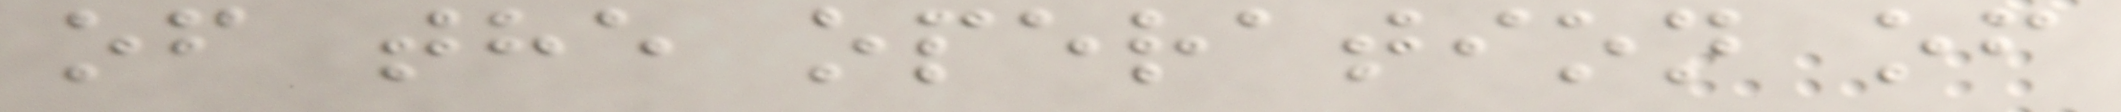of the operation of
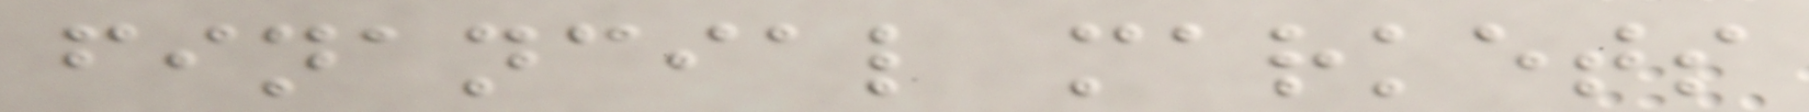financial markets
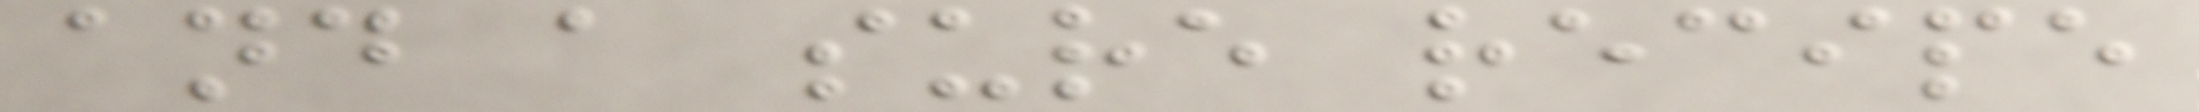and a sure recipe
